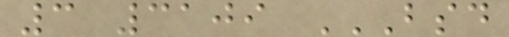3 3109 BSD
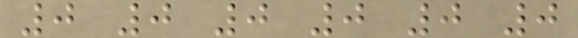0 0 0 0 0 0
